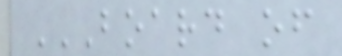BOARD OF
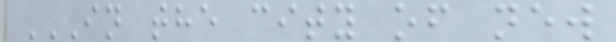IN THE CITY OF NEW
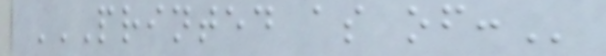PRINTED AS OF:
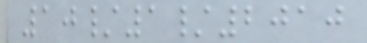10/1/2010
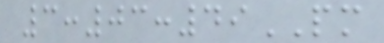3:03:49PM
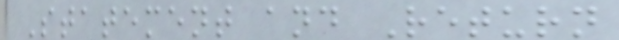Statement and Return
